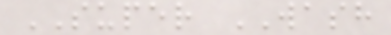SUPER WASH
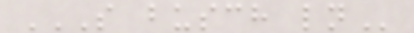S BUSCH LN
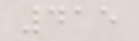415
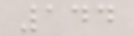144
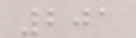201
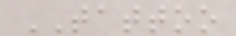TATTOO
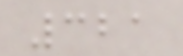321
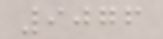9076
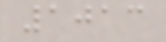1013
